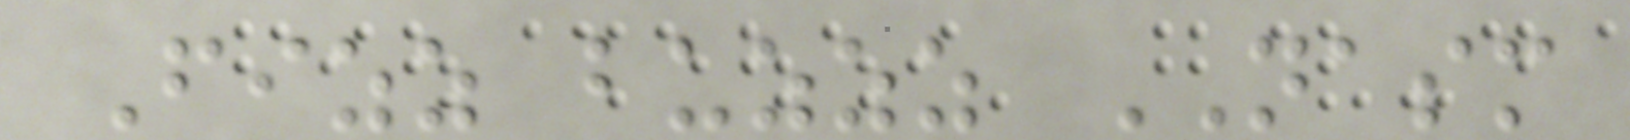Fizz buzzz NASM
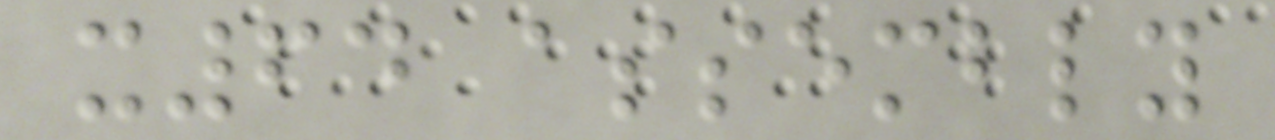x64 assembly
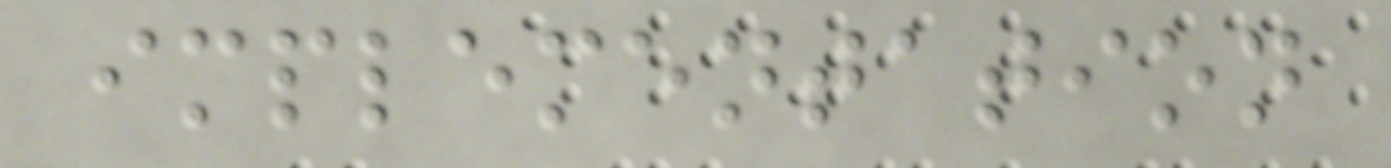implementation
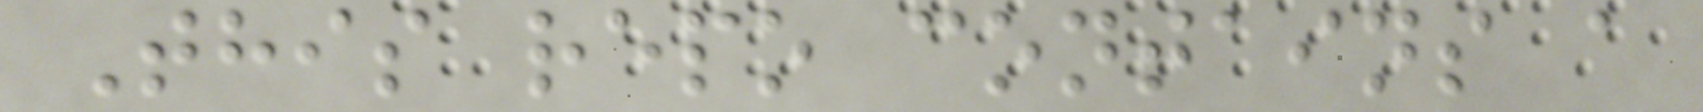This repo contains a
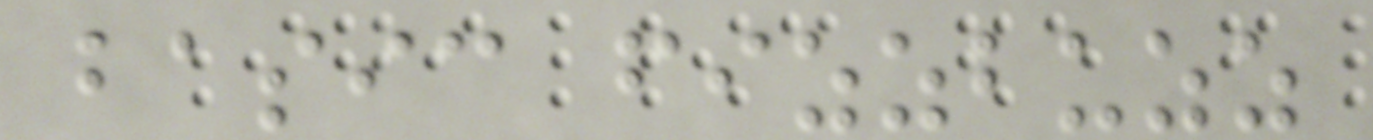basic fizzbuzz
